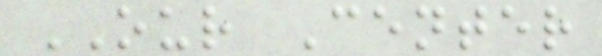OUR Center
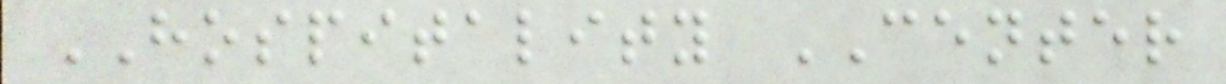HOSPITALITY CENTER
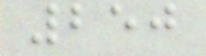250
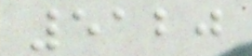5120
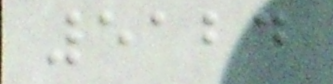5124
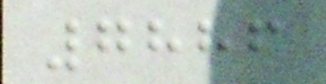7886
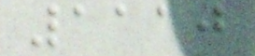1110
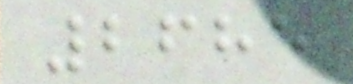2685
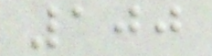100
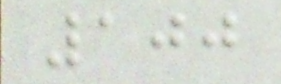100
